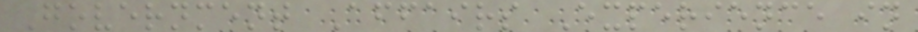Government Affairs Experience in
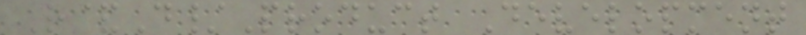R&D/Product Development
